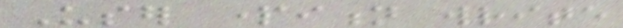User partition write
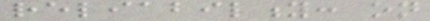reliability: on
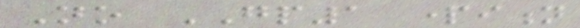No GP1 partition
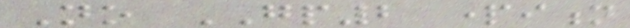No GP2 partition
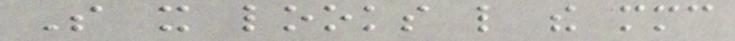So it looks like the mmc
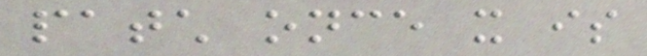patch once it is
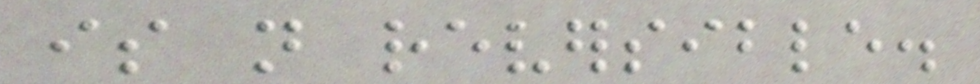is not reversible.
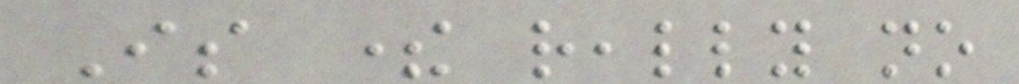Is there really no
